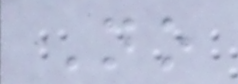No
